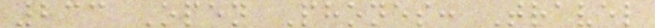233 Open Phones: Travel
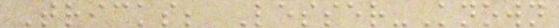Tricks; Lesser-Known
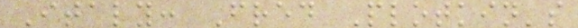Italy: Fred Plotkin's
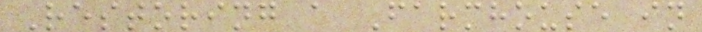Restoring a Farmhouse in
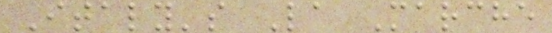Italy's La Marche
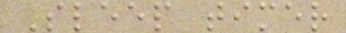Sleep timer
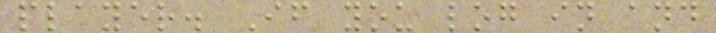player. If you log in and
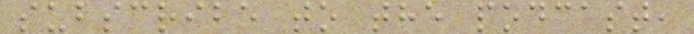subscribe to the podcast,
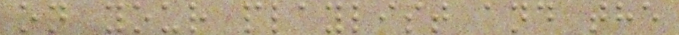on your playlist and the
